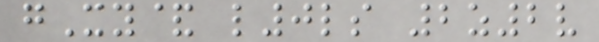gXy& l0ls 2z2v
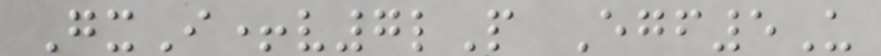GxI+v7lP Egf5U
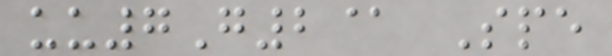uu7G2@ Spe
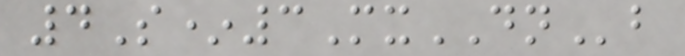4S*3MxDNb
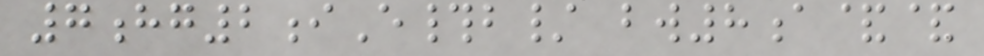7hg2iE#b/ bw8a&&
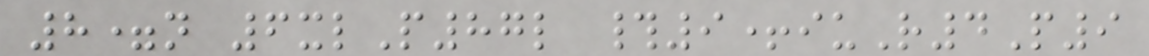8=n 6xlP87l #9+iuR4P9
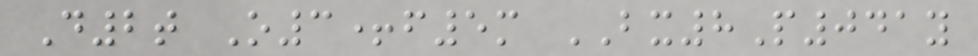D2t O3+f5m BX8P041y
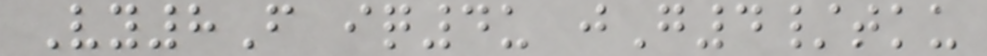Vy8F iq4u jG4/tku
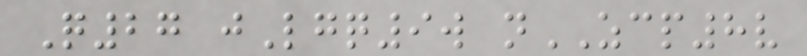Q27 jLgq9w nZCP8v
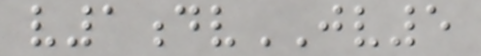v1dvJV5
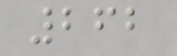262
